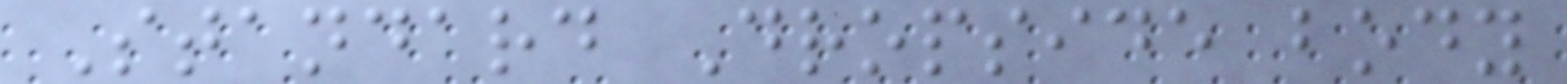Standard Dropside body
